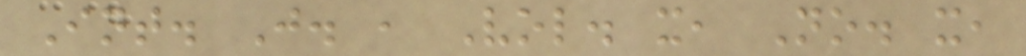Int. J. , Vol. x, No. x,
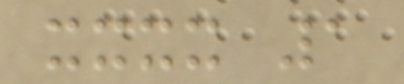xxxx 1
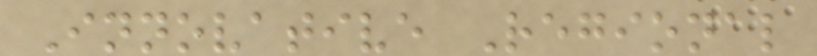Innovative Regional
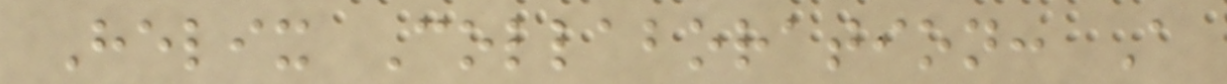Helix Collaboration: A
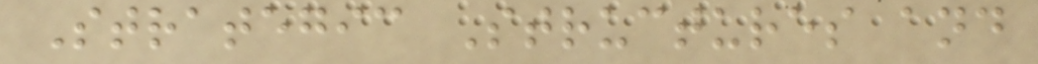Strategic Structures and
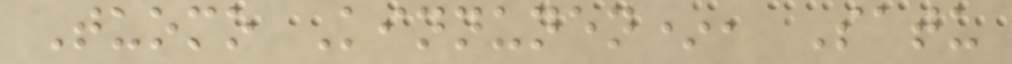Tuomo Kinnunen*, Satu
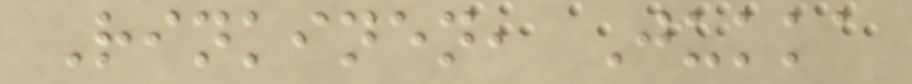Rinkinen, Jukka
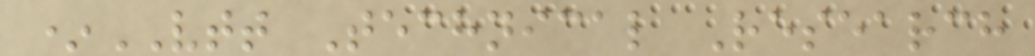*VTT Technical Research
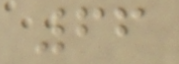66
